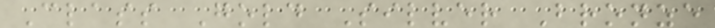Class Gold Silver Bronze
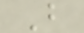B
